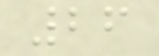26
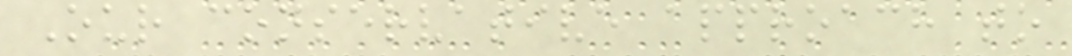Our conservative approach to
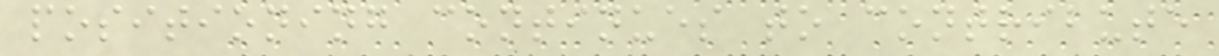positioning continues to contribute
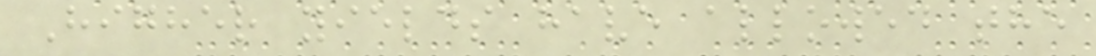Higher yields have allowed the
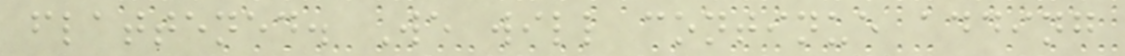flattened. We will continue adding
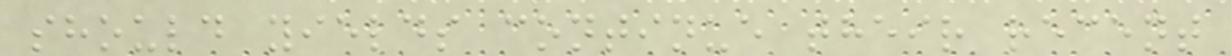should yields continue their recent
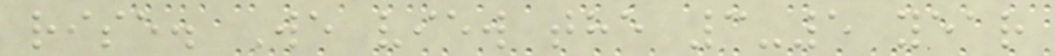rise. We view the 3-5 year
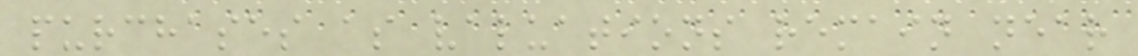purchases as valuations remain near
